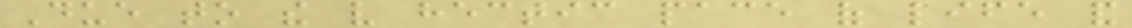Due to the very hectic pace of life and
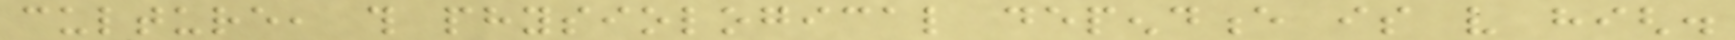culture, this physiological dependence is very high.
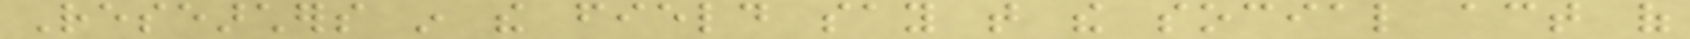Researchers in the field say that the social act of
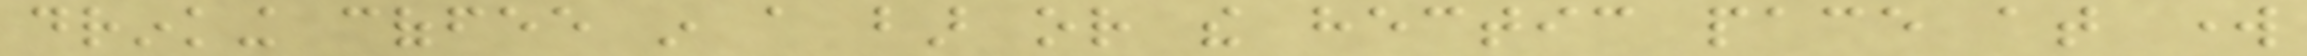drinking coffee in a bar or the hectic pace at work
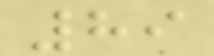89
